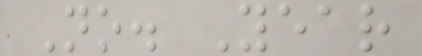No. Year
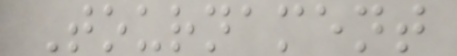Tournament
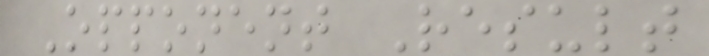Opponent Result
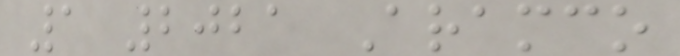1 2021 Aramco
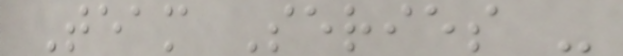Team Series -
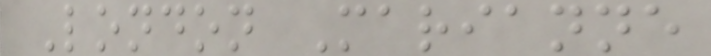London Marianne
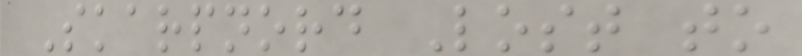Skarpnord Lost to
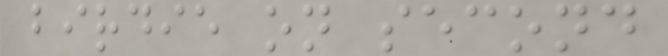birdie on second
